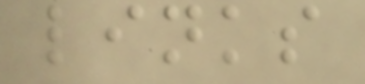links
